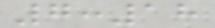7:18
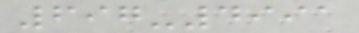697-4991
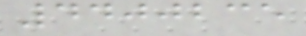4400235
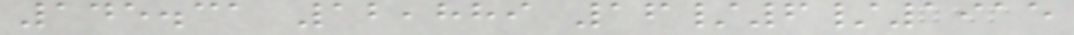145.31 12,889 16/6/1915
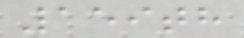159th
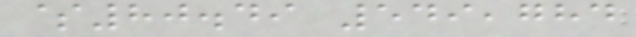$80.49 549,784
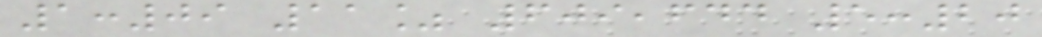1:09 11% 609,644 5:20
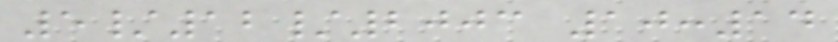5/12/2003 10:14
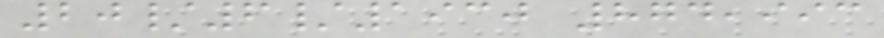20/6/1930 874,993
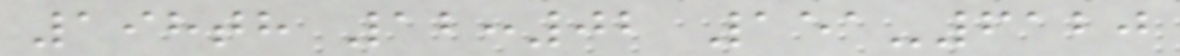198th 12:02 151-6120
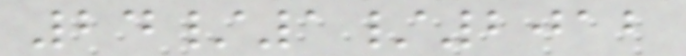24/1/2012
